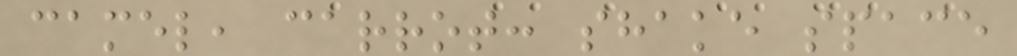camel, carrot: shake space
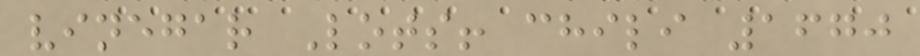vinegar Lots! chili 1670
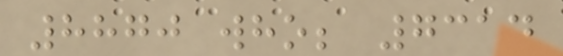8870 who; 7314
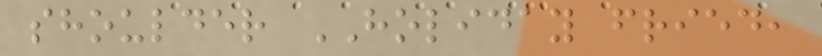shoulder HOLIDAY fried,
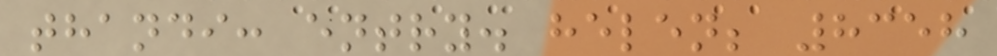thandi: entry. helen; 8358
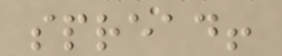spread!
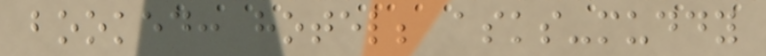booked: hotel; asks-muddy
